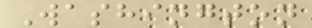Washington
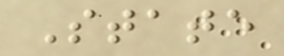State
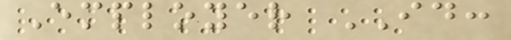Employer ID:
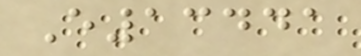E13441
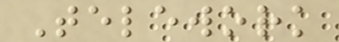Telework
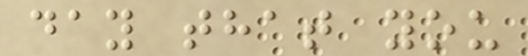day that you
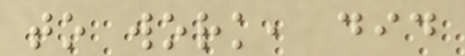to work, did
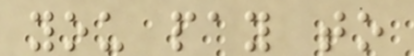you pay to
